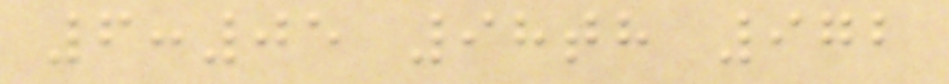6:05 98th 972
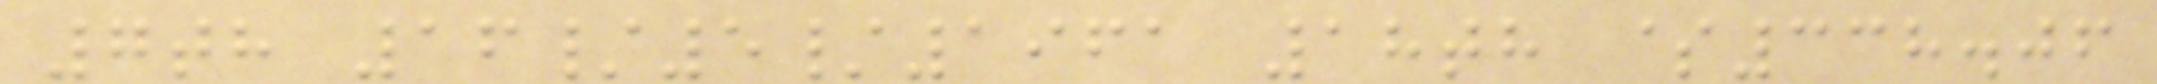7th 16/5/1961 18th $338.06
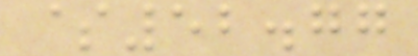$52.77
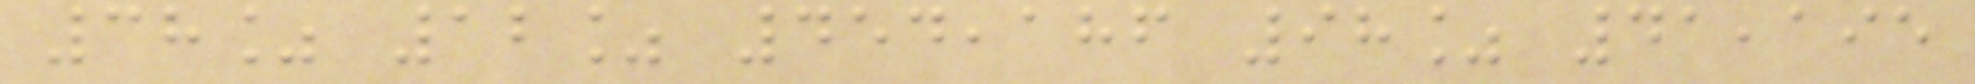38% 12% 454,186 98% 41,195
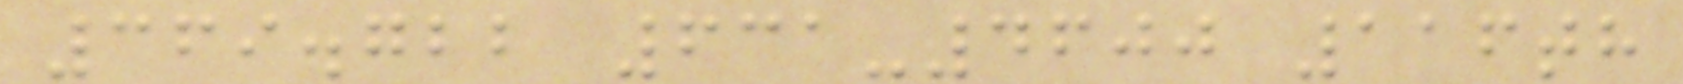369.722 631-4600 116th
